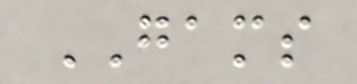GAMS
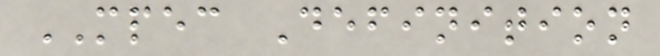MPEC Definition
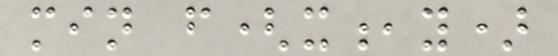min f(x,y)
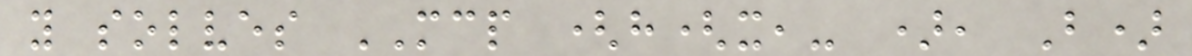y solves MCP (h(x,- ), B)
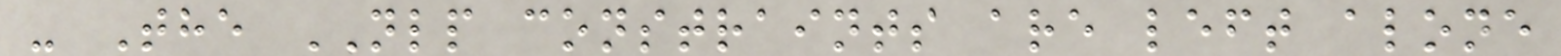- The NLP constraints are left alone
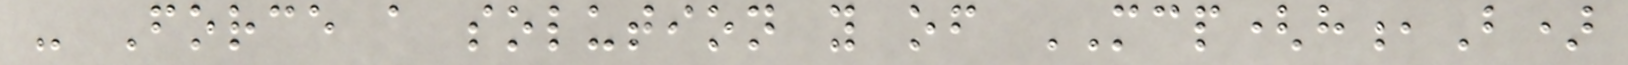- Force a solution y of MCP(h,B)
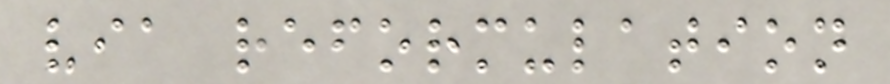via reformulation
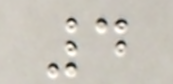4
